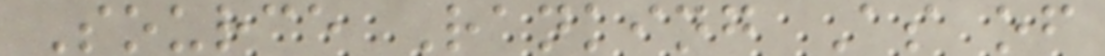Source Ranking As of
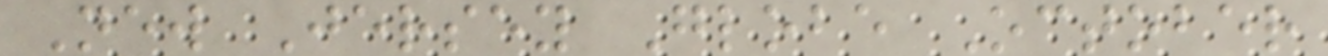New Jersey Globe October
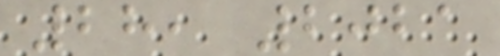28, 2021
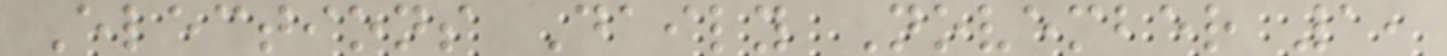Elections Daily November 1,
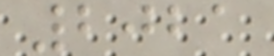2021
